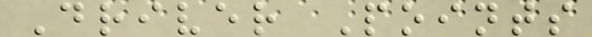Driver Points
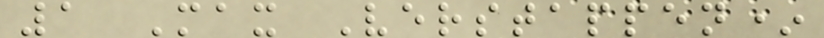1 Max Verstappen*
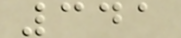341
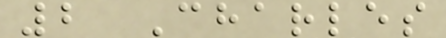2 Charles
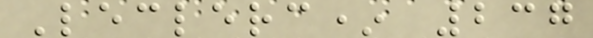Leclerc* 237
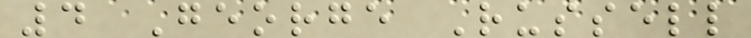4 George Russell
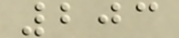203
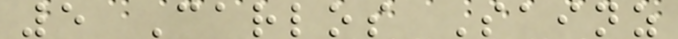5 Carlos Sainz
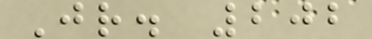Jr. 202
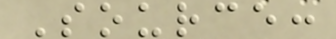Source:
